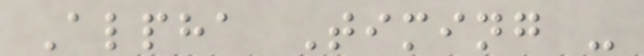Alpha Timing -
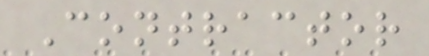Contractor
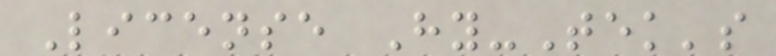License Hy-Tek's
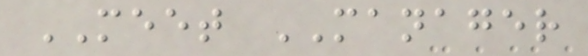MEET MANAGER
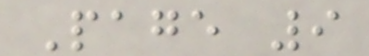Page 9
